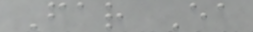Far Ea
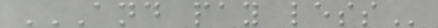AND PAY LESS
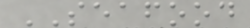SEAFOOD
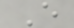E
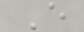E
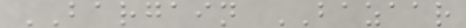BARGAIN BAZAAR
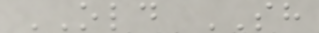OLD SH
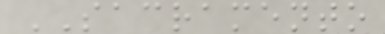SACRAMENTO
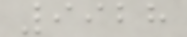9928
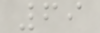69
